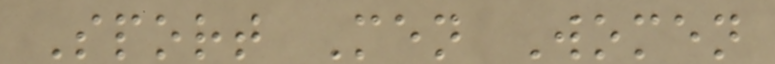Sport Men Women
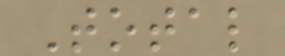Total
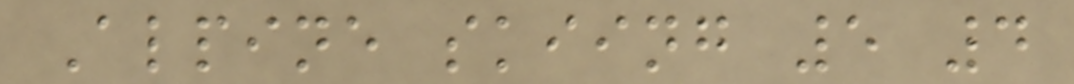Alpine skiing 5 4
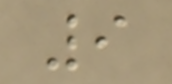9
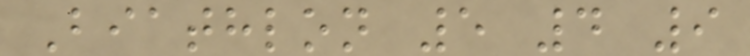Biathlon 5 4 9
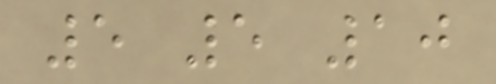5 5 10
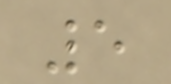5
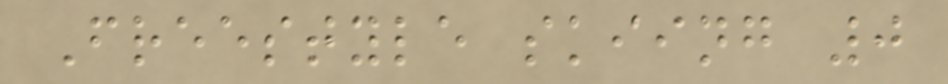Freestyle skiing 0
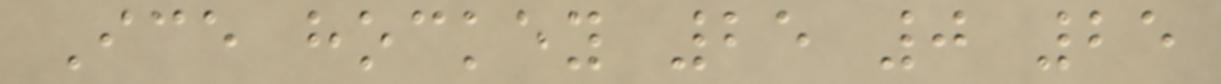Ice hockey 25 0 25
